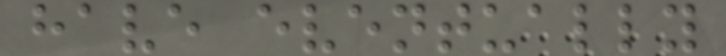have eventually
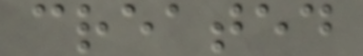created
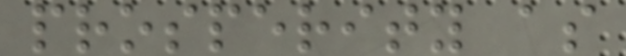prosperity as
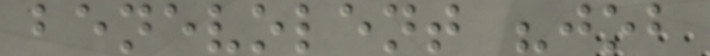benevolent "job
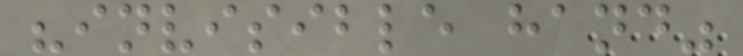"invisible hand"
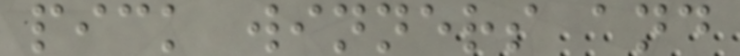pick winners and
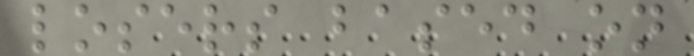losers based on
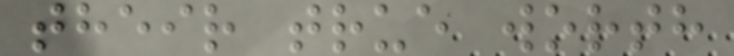their true worth
